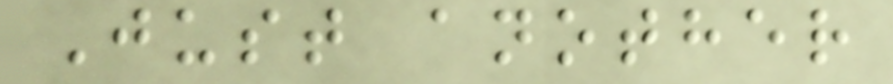Just another
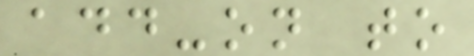add-on to
